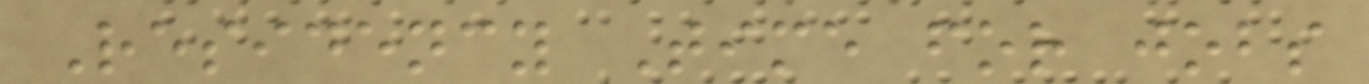Residency Time for jobs
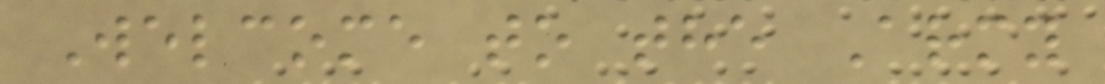Welcome to the Army
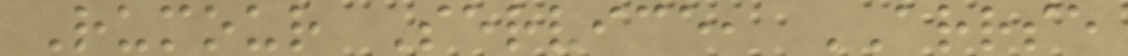Rumour Service, ARRSE
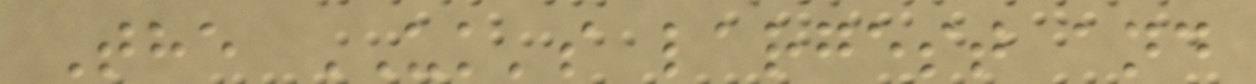The UK's largest and
